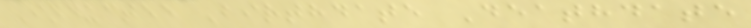Inductee Birthdate Deathdate
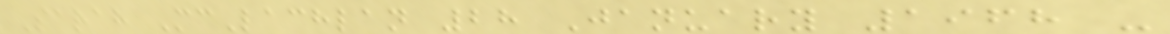Sarah McLachlan 28 January 1968 -
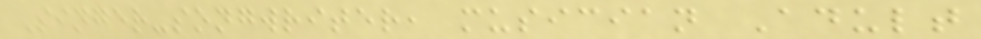Singer-songwriter, musician Adult
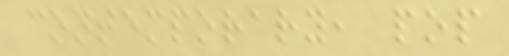contemporary, pop
